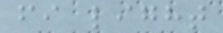fi light
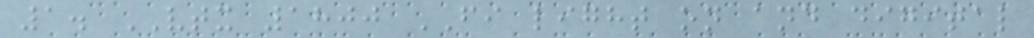1. VTX 1800 FI light on and digital
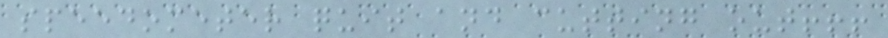speedometer quit and cutting out!!!
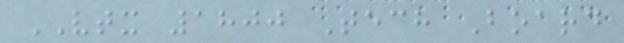VTX 1800 Tech Board
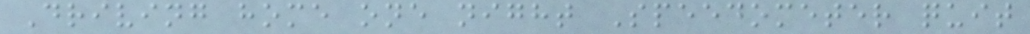Driving home one night Speedometer quit
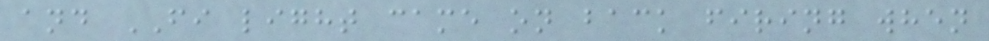and FI light came on back firing when
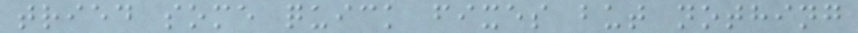tried some quick fixes but nothing
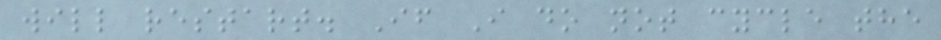will restart. If I do not cycle the
